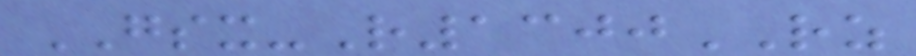GSX-R1300RZ
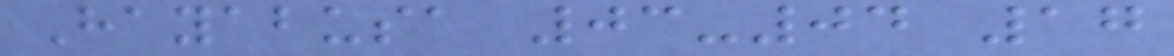Hayabusa 03-04 17
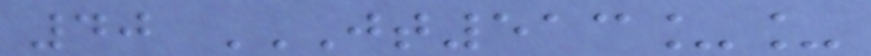40 JT513__
